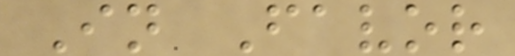In Favor
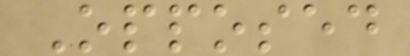Opposed
